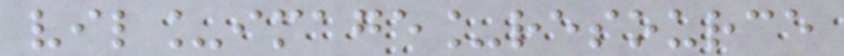vil_image_resource
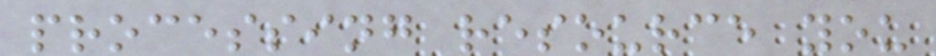processing resource you
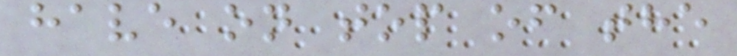have on top of the
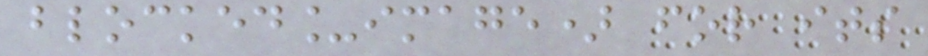blocked_image) for its
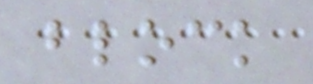block
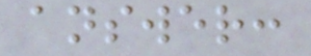answer:
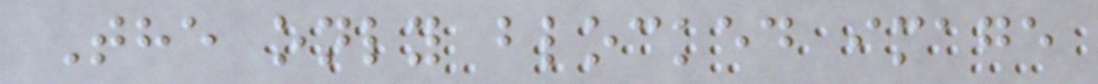The only blocked image
